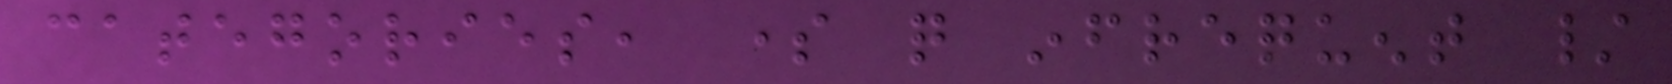categories, some quite infrequent /
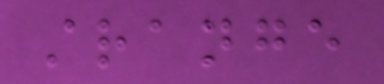strange
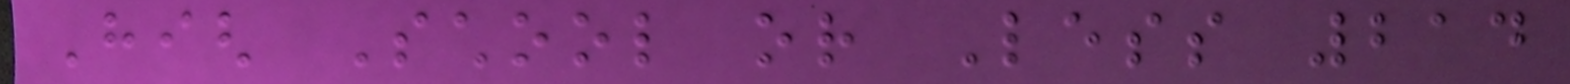High School or Less 214
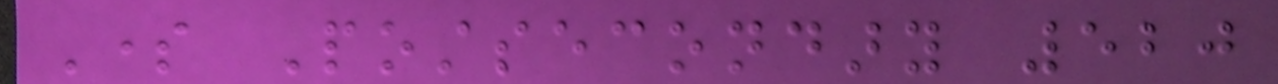Some Postsecondary 520
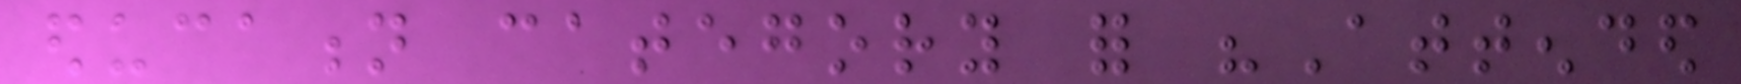education category for "Attended
